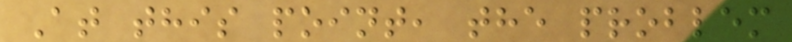At this point, the problem
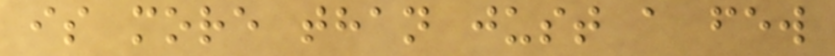is more than just a few
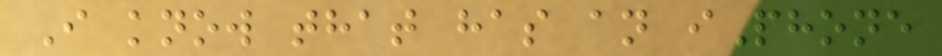I know that has an iPhone
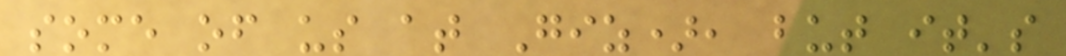some of us at Giz), but it's
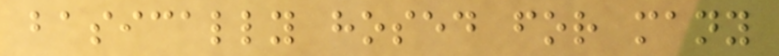basically hosed for many
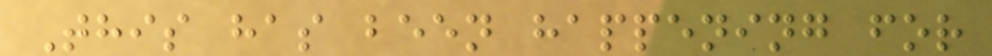This has been happening for
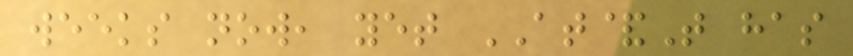weeks now, yet AT&T has
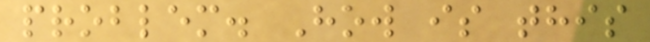problem. How is this
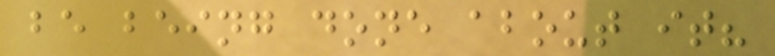be being done about it?
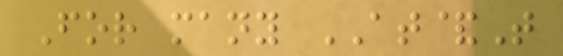For many AT&T
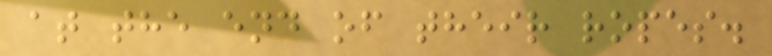at the end of their ropes.
